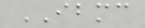IBMC
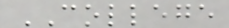COLLEGE
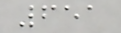651
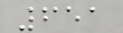651
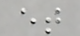et
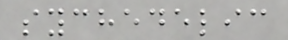sychedelic
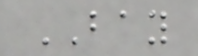BAY
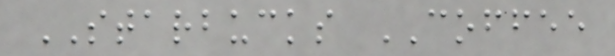STARBUCKS COFFEE
